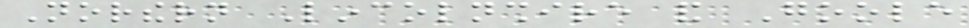Northern Lincolnshire and Goole
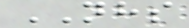NHS
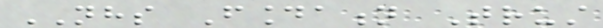NHS Foundation Trust
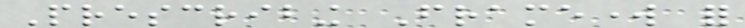Prescribing Framework for
